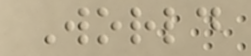World
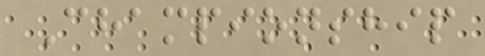Championship
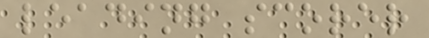leading scorer
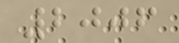2006
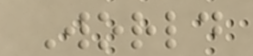World
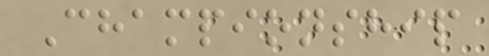Championship
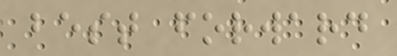best forward
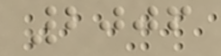2006
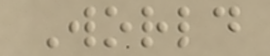World
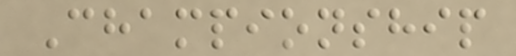Championship
